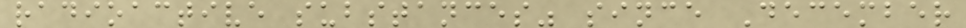radioactive substances" since December
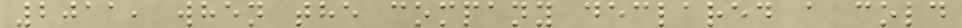2011, when the company declared a cold
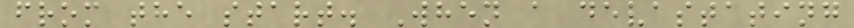from the start. When a devastating
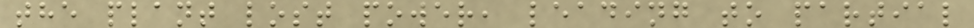the plant lost power, leading to partial
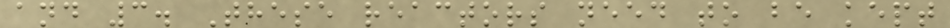and 3. These reactors need to be kept
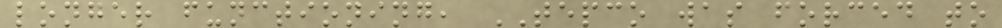longer functioning, TEPCO was forced to
